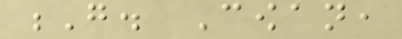G. Cowan,
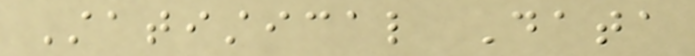Statistical Data
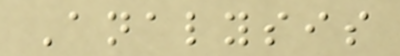Analysis
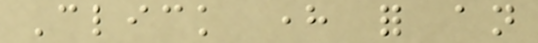Click here for an
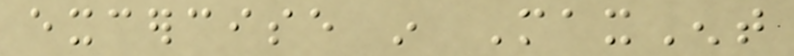excercise in MaxEnt
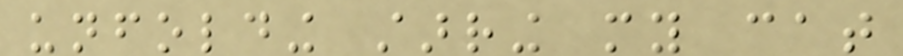unfolding starring my cat
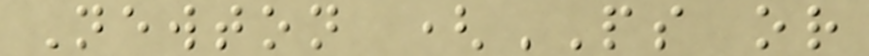Newton (PS or
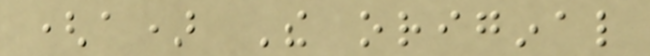(a) The original
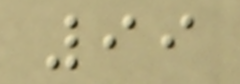99
